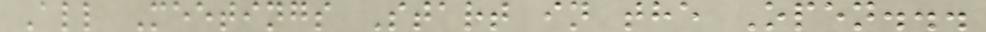All Meetings Start in the Open...
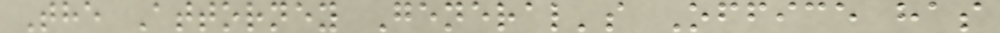The Attorney General's Office has
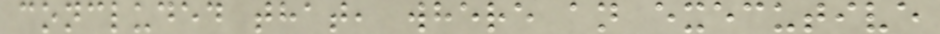concluded that, where an executive
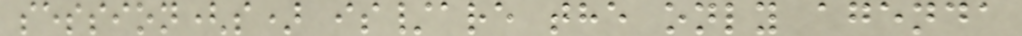session(s) is/are the only agenda
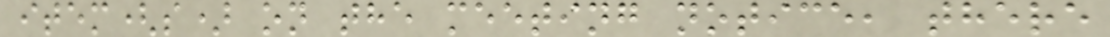item(s) on the meeting notice, there
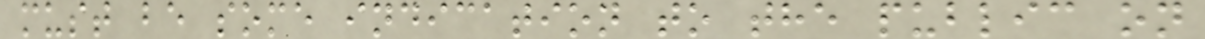must be some indication to the public on
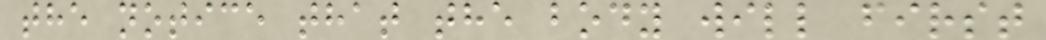the notice that the body will first
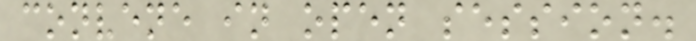convene in open session.
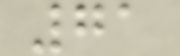71
